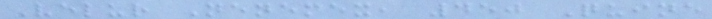Velur Nenemex, 450 Quine
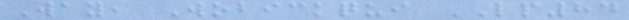Way, Wobickqui LP84
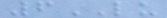6LU
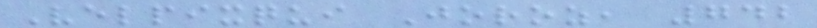Velpixqui Joroz, 742
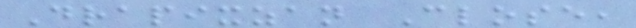Drapixzan Close,
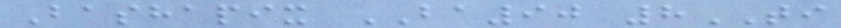Bashapix BA90 8TI
